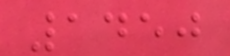1450
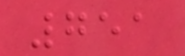751
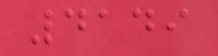4149
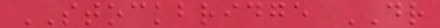STOCKBRIDGE DR
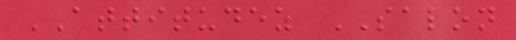ATTITUDEZ SALON
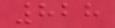828
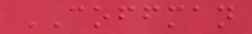COFFMAN
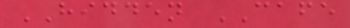HIDDEN CAFE
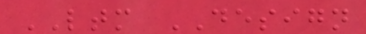LTM DESIGN
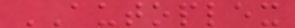AUTOPLEX
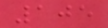105
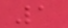1
